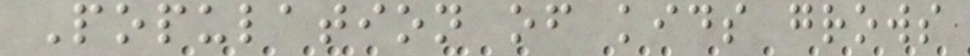Population of kids grows
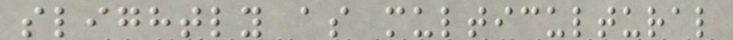slightly as multicultural
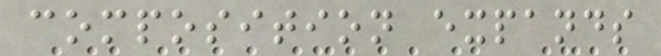composition expands
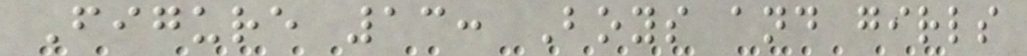Figure 13: Boys and girls
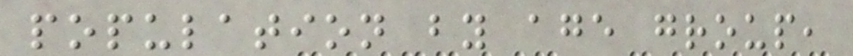population by age group,
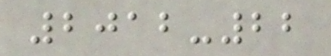2012-22
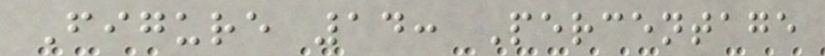Figure 14: Percentage
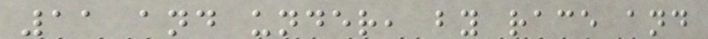11 and under, by race and
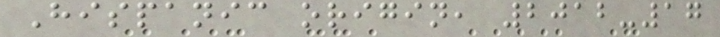Hispanic origin, 2012-17
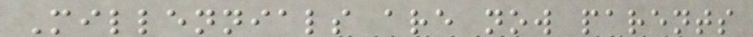Millennials are now parents
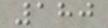180
